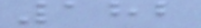182
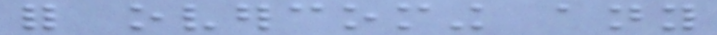for overcoming any
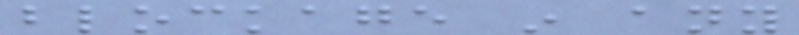blockage in any
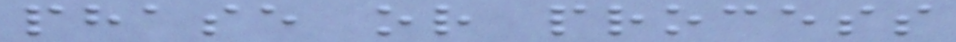phase or process
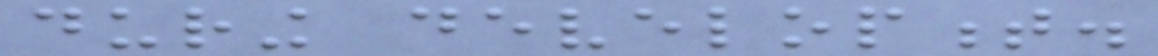during development.
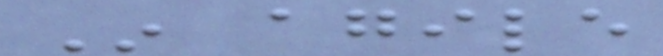In agile
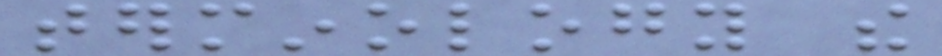terminology the
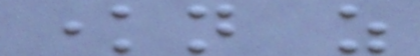known as
